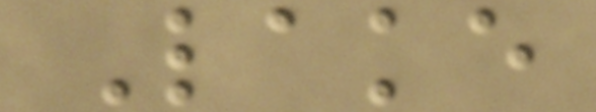Lake
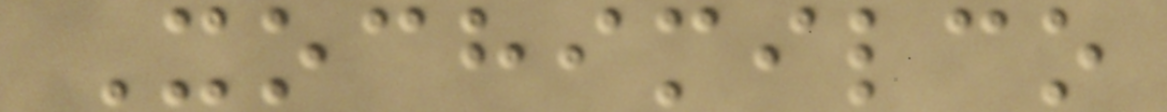Xochimilco
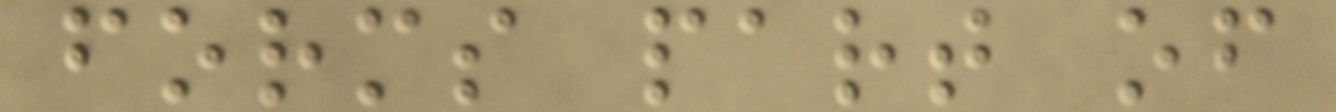forms part of
